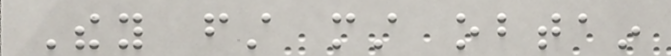They first must obtain
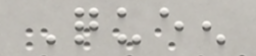Queen
